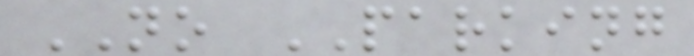NO PARKING
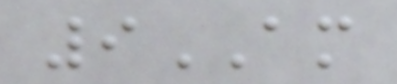9AM
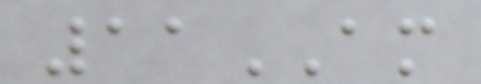11AM
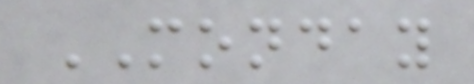MONDAY
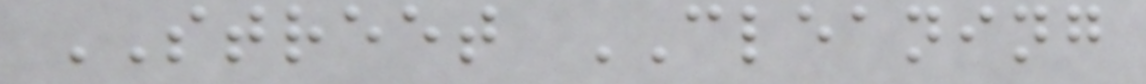STREET CLEANING
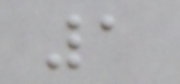1
